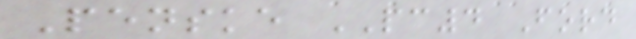Penske PC4 Ford
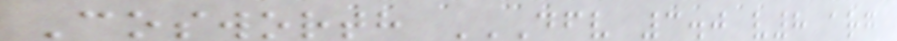Cosworth DFV 3.0 V8 ARG
